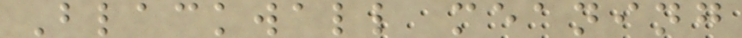Blackwall meaning
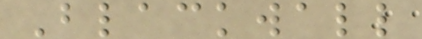Blackwall
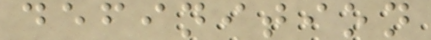definition
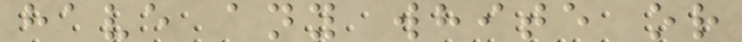have any white or
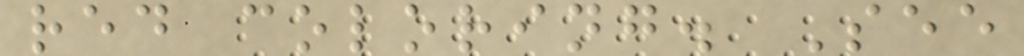red coloring. See
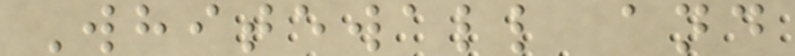Whitewall and
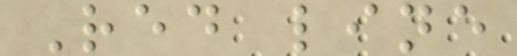Red line
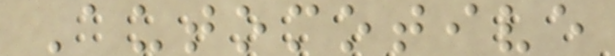Automotive
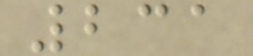231
